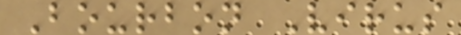Bourbon Virus
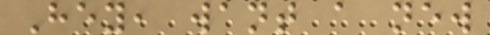Hey, want a new
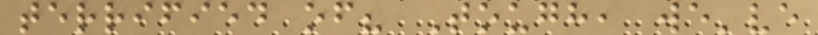terrified of? Tough, we've
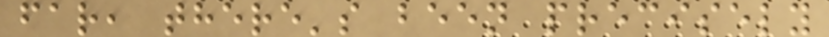far, there's been precisely
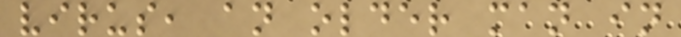virus, an older man in
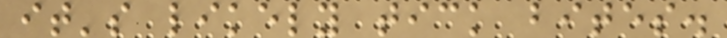it's likely tick bites.
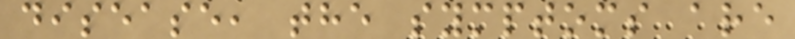disease, the symptoms are
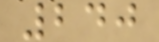240
